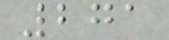271
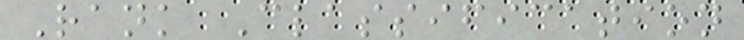Rank Classification
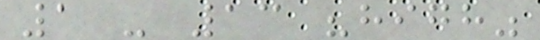1 - 13 "high"
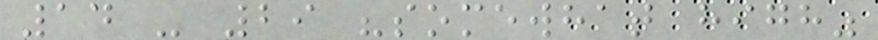14 - 29 "somewhat high"
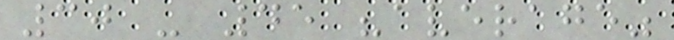30 - 45 "average"
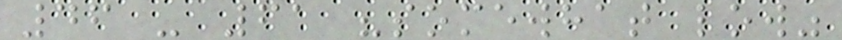46 - 61 "somewhat low"
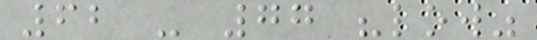62 - 77 "low"
